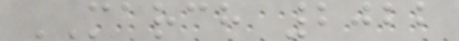MARCH 2022
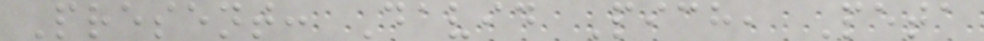Present: David Pich, Peta
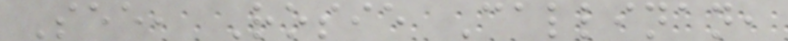See, Rosie Callinan,
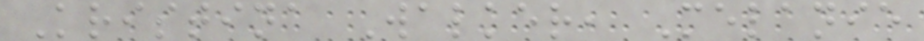Kristina Walker, Melanie
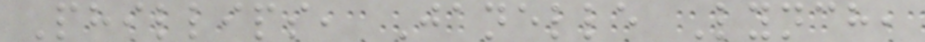Phillips, Janelle Lynch,
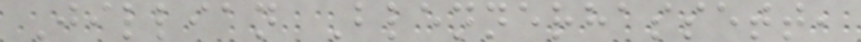Jillian Blennerhassett,
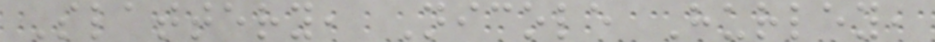Slattery, Nicole Hurley,
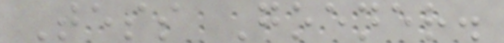Tess Goener.
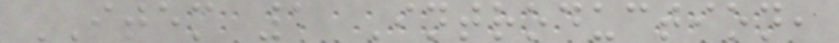ITEM 1 Introduction,
